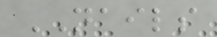NAILS
